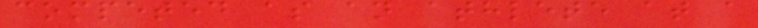competed as an athlete at a
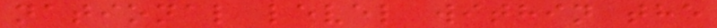national level within the
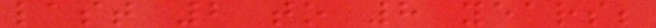last 2 to 8 years;
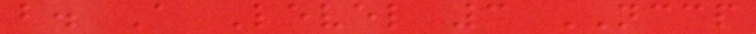b. A Level 3 NCCP
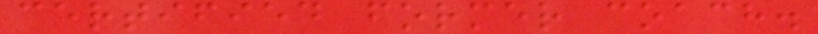certified former coach.
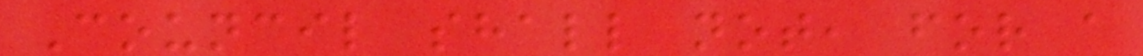Council shall not, for a
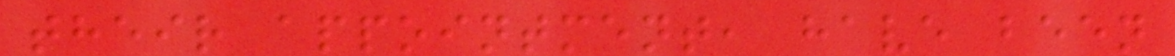their appointment, have been
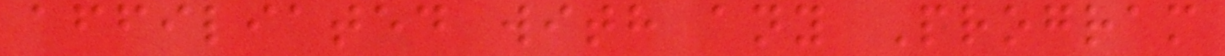affiliated with any Program
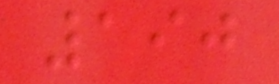190
